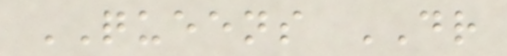QUEENS DR
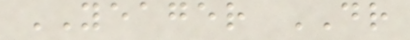YEAGER DR
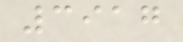3917
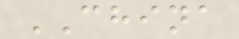CHINA
